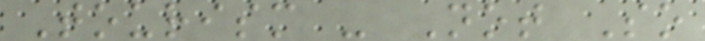Tourism - Not So
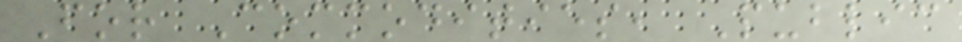For Commodities, Public
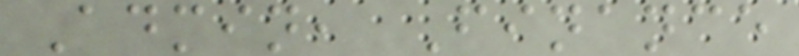Admin, Finance
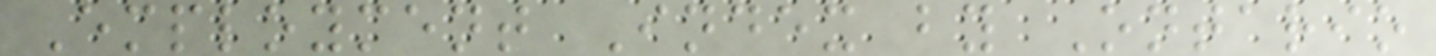Employment Index by Ontario
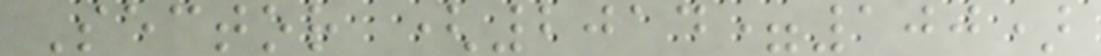Sector (2014=100)
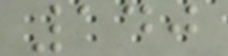140
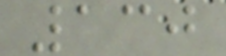130
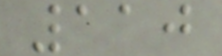110
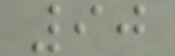90
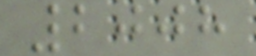2008
